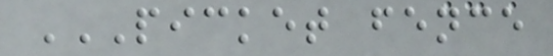PICKET FENCE
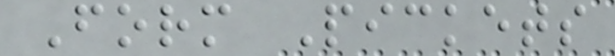Form Pickets
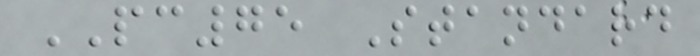PC75 Standard
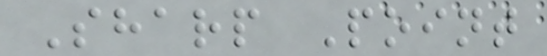Sharp Point
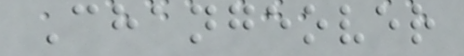Changeover
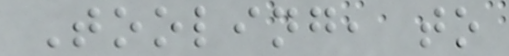Tooling, to
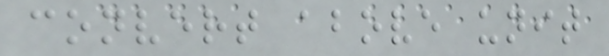convert above unit
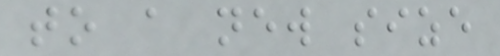to a new size
